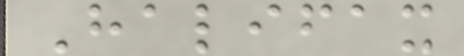Halifax
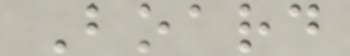Board
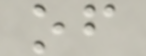of
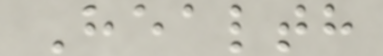Health
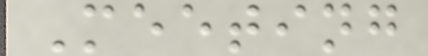Meeting
